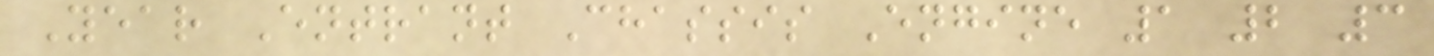Year Entrant Chassis Engine 1 2 3
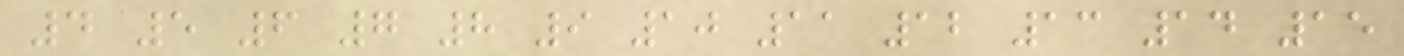4 5 6 7 8 9 10 11 12 13 14 15
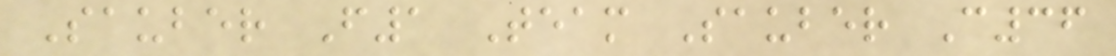Sauber F1 Team Sauber C36
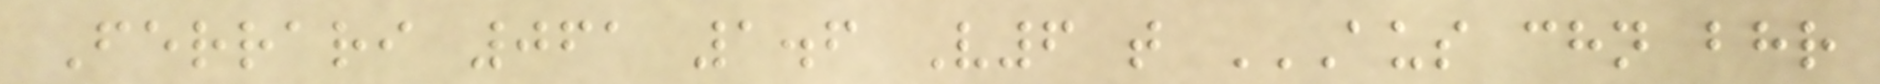Ferrari 061 1.6 V6 t AUS CHN BHR
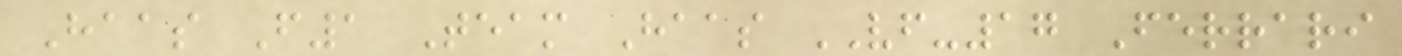Haas F1 Team Haas VF-17 Ferrari
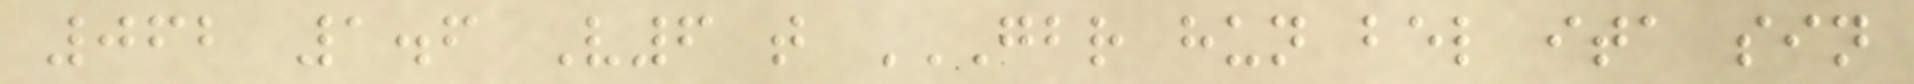062 1.6 V6 t GBR HUN BEL ITA SIN
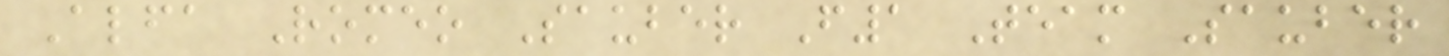Alfa Romeo Sauber F1 Team Sauber
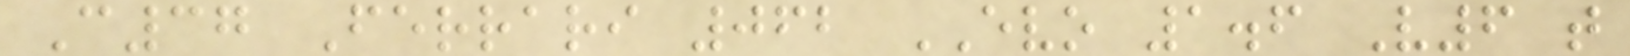C37 Ferrari 062 EVO 1.6 V6 t
